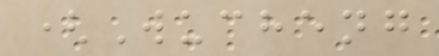(Wucheng
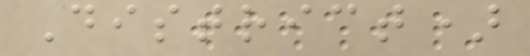District)
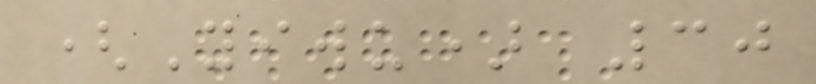(Yiwu) 30
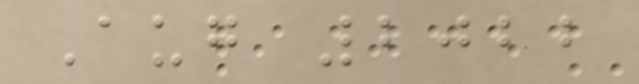Aug 2022
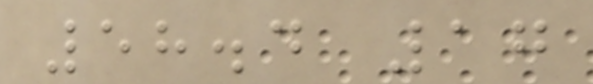58.4 17
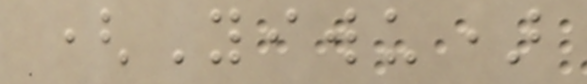(Yiwu)
